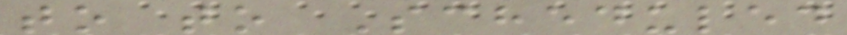to to Scheduled
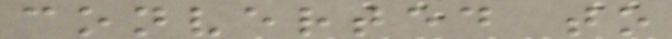converted to
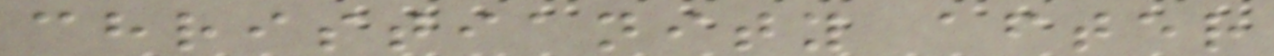christianity after
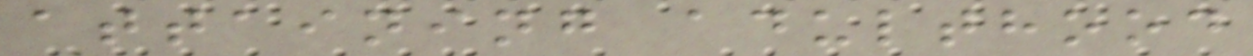attaining adulthood
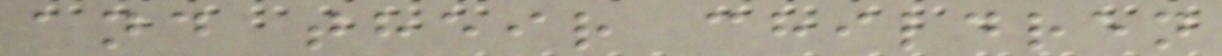and their children
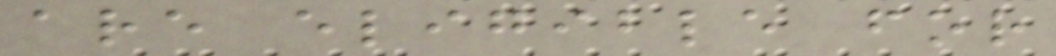are eligible for
